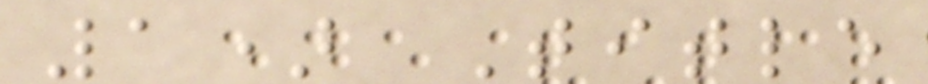1) Title
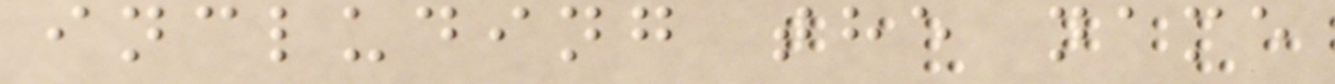including the name
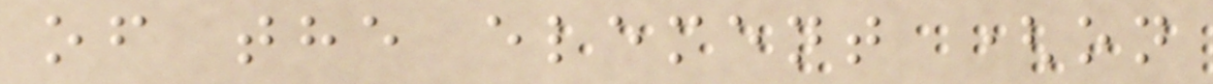of the element (on
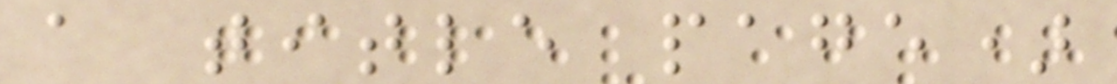a title page)
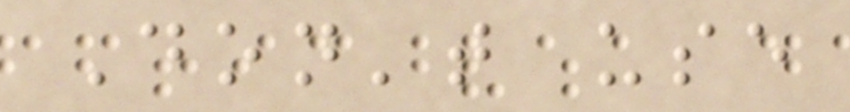Don't use
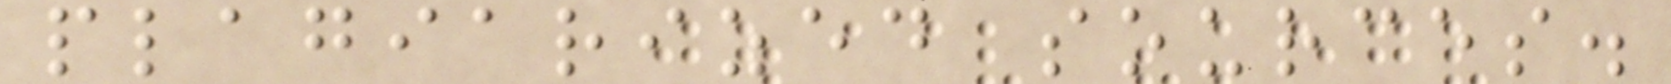plagiarized sources.
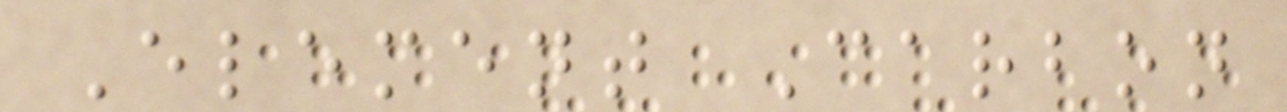Element Carbon
